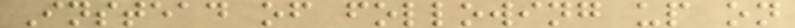Instead of following up on
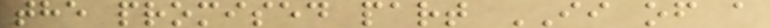the promised part II of a
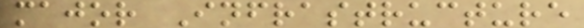major Infrastructure
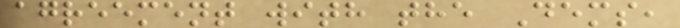agreement with the Dems,
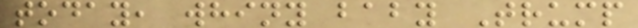today, whiny baby Trump
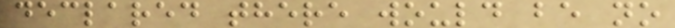declared there would be no
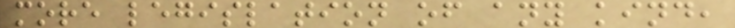more legislation of any kind,
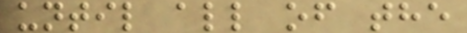until all of the
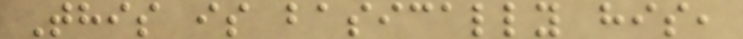This is basically his,
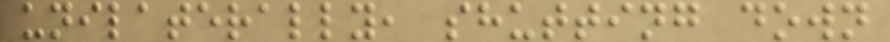unilaterally, shutting down
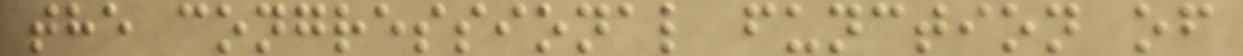the congressional function of
